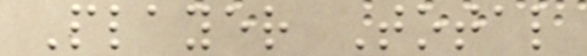Player Total
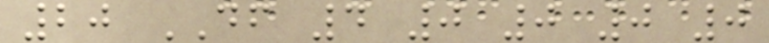20 DF 4 0 0 0 0
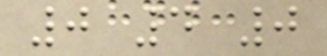0 4 0
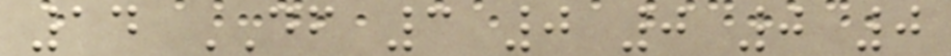14 DF 3 0 0 0 0
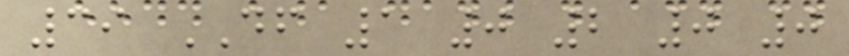39 DF 1 0 2 0 0
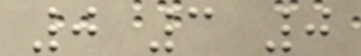0 3 0
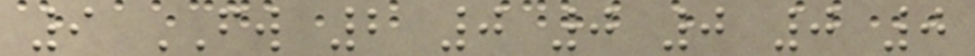9 FW 2 0 0 0 0 0
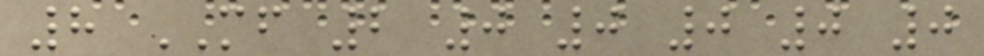8 MF 2 0 0 0 0 0
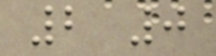2 0
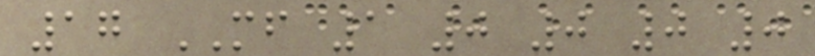17 MF 1 0 0 0 0
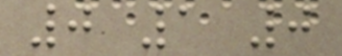0 1 0
